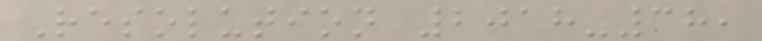Resolution 2018-38,
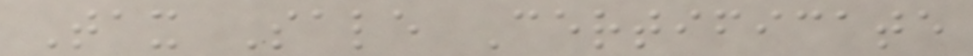Tax Sale Certificate
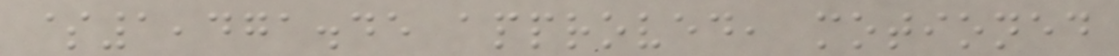$1,471.45 approved, motioned
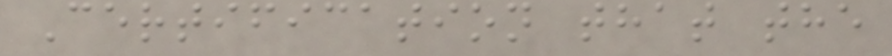Certification that the
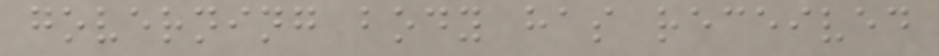governing body has received
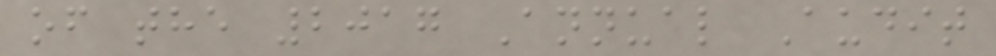of the 2017 Annual Audit
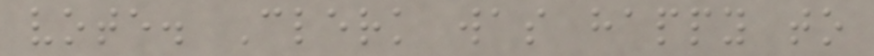vote. Clerk was happy to
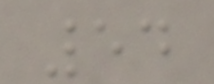54
